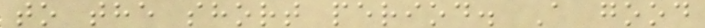to the short period. A good
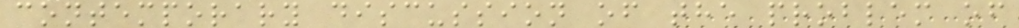contemporary discussion of the problem of
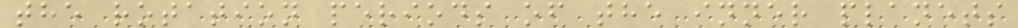the rotation periods of the inner planets
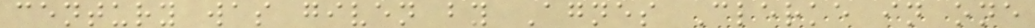century was given by Agnes Clerke in one
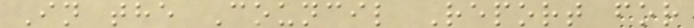In the Council Report for
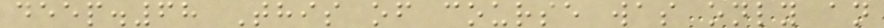deep.68 This of course was only an
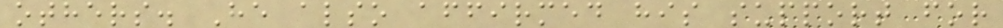others. He also affirmed his support for
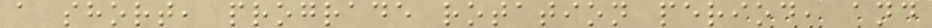a short, prograde rotation period, and
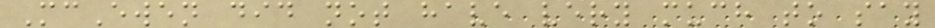McEwen did not have very much to say
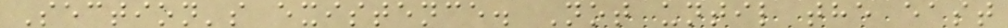Section's existence. Not until the east
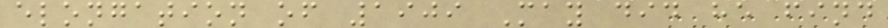elongation of 1909 May did he find
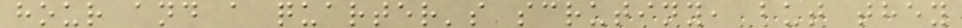hour and a quarter's scrutiny, but they
